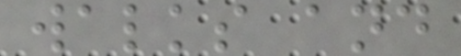walks and
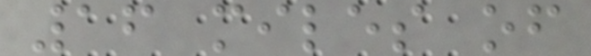16 miles of
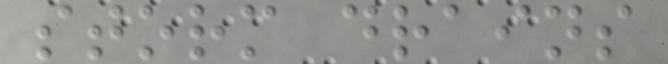storm drains
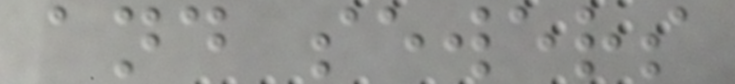and sewers
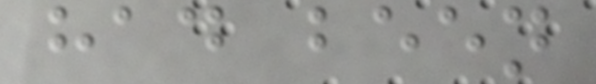had been
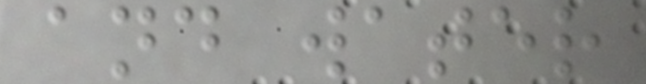and water
